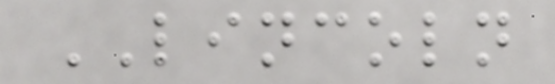LINCOLN
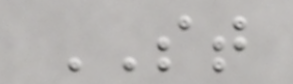ST
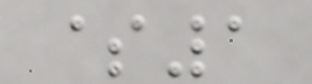$1
